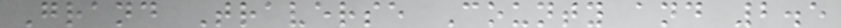Grand Traverse County and 2.5
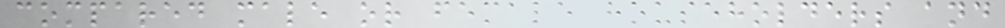compared male or female householders and
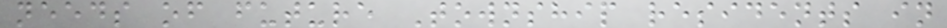needs of future Township residents in
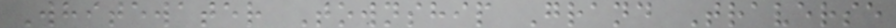Whitewater Township Grand Traverse
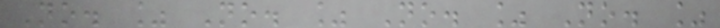No. % No. % No. % No. %
